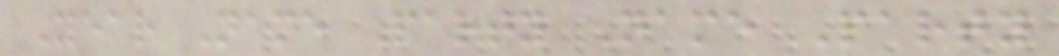Year Name Party Name Party
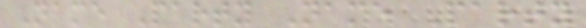Name Party Name Party
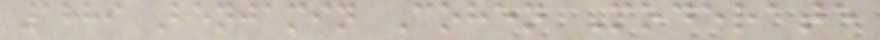1889 Benjamin Cohen Moderate
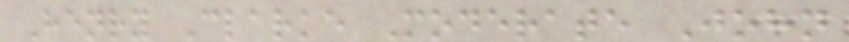Henry Clarke Moderate John
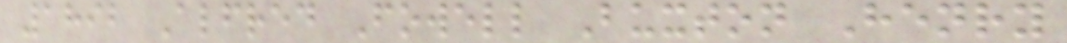1892 Alfred Fowell Buxton Henry
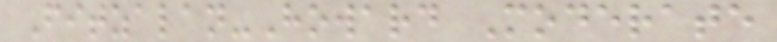Fitzalan-Howard Moderate
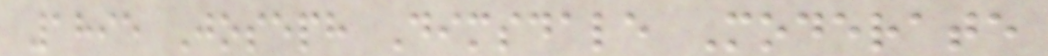1895 Joseph Dimsdale Moderate
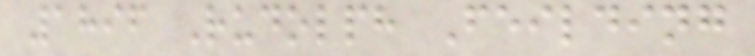1896 Rudolph Feilding
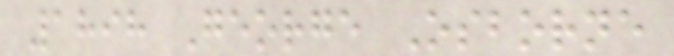1898 George Osborne
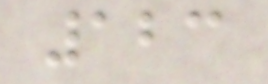123
